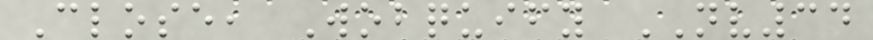Close, Wobquify NV34
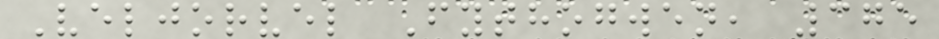Veljorvel Fythogwen, 375
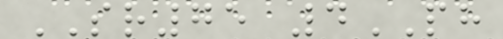SR75 4PH
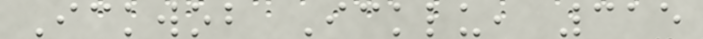Ickwob Icklu, 315
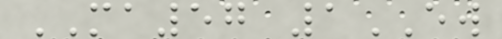MA57 1EW
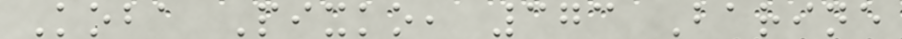Koba Pixko, 373 Barine
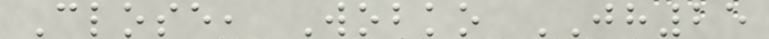Close, Wobko JH25
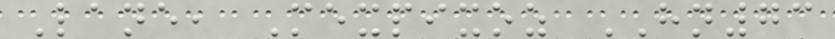Lane, Mexpixoz HN73
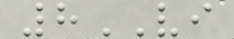8VI
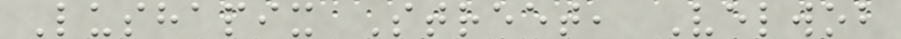Lushapix Street, Velwob
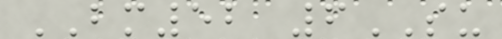BM52 6SU
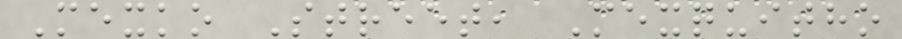Mexko Street, Mexquitho
